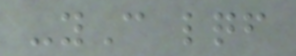-yC lqf
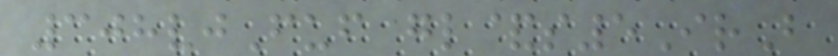308vjFuf gl&s5IrB
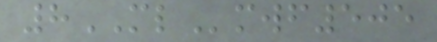8MLmwf505
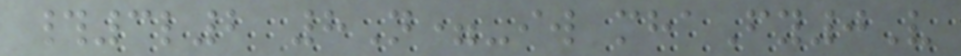#3l2 8N=-iw mhaFy0V
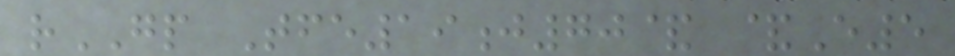rGP Tfe19j70& &E5
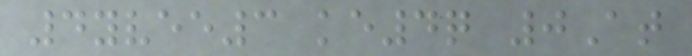4yvee3 ke4q 0At
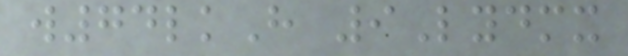w74lkH 9Lydmx
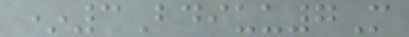*3Bdiuu7M
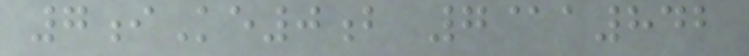7iKe0b 7@a842
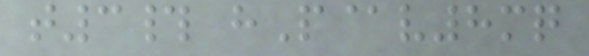t3# hP@v8mq
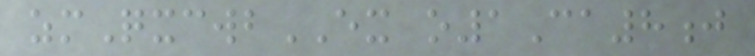zmQxcwbEX o1Ca8j
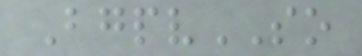BgpvSO
